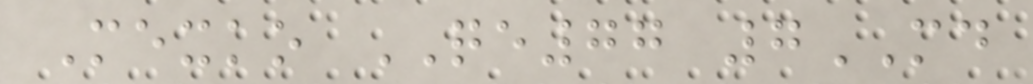Mexko QE77 7MD
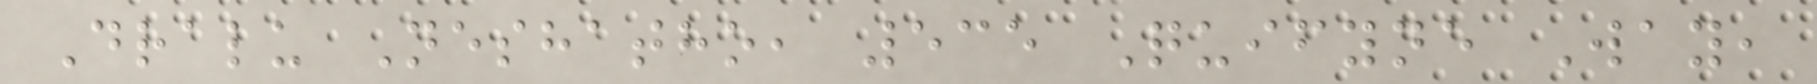Dralu Neshatho, 535 Quifyne Way,
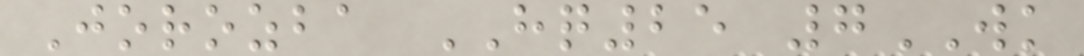Jorozba HQ25 7WK
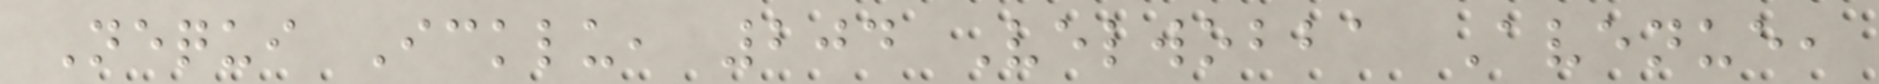Nequi Icklu, 204 Velwobba Avenue,
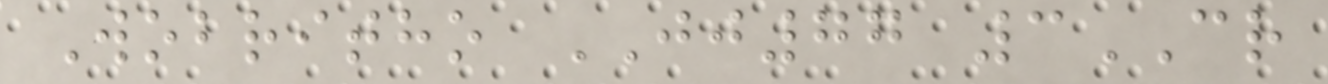Wobritho JJ77 3CR
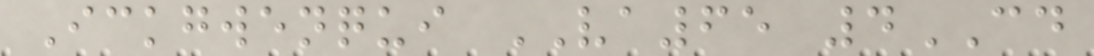Ickgwenqui VA65 4CD
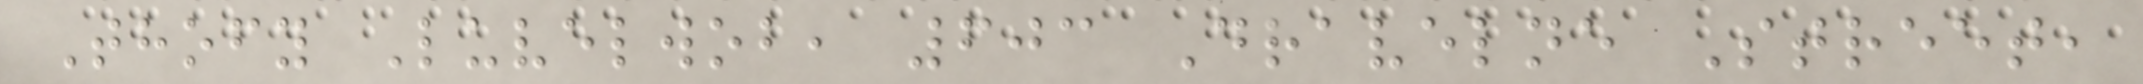Thofy Luvelwob, 603 Dravelne Street,
